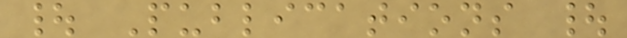| Publications |
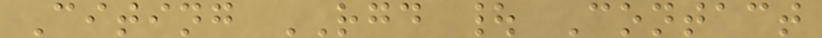Citing RGD | Contact
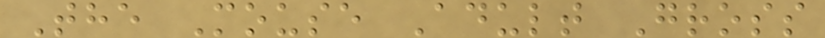The Mouse Adult Gross
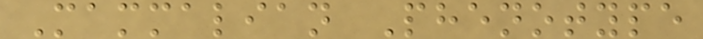Mammalian Phenotype
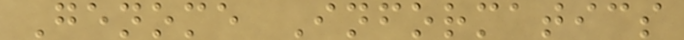Genome Informatics
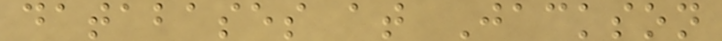databases at Jackson
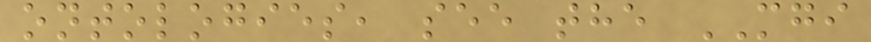ontologies, see the MGI
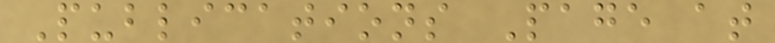Publications Page at
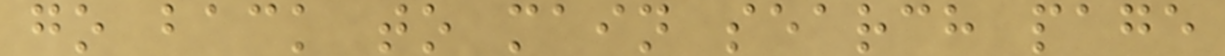go back to main search page
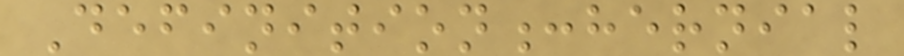Definition:hernial
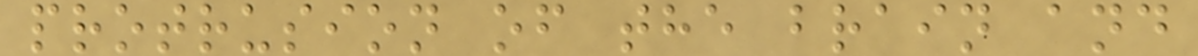protrusion of the brain and
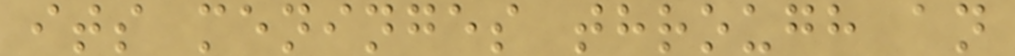its meninges through an
